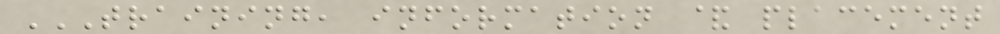TRAINING, INFORMATION & PLACEMENT
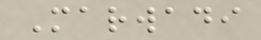Marwadi
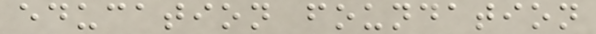education foundation
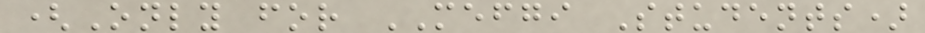(Only for MEFGI Students)
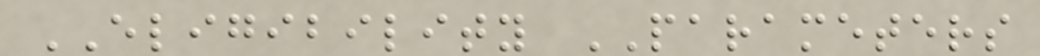ELIGIBILITY PARAMETERS
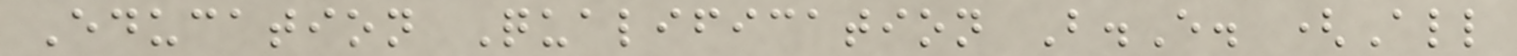Education Qualification B.E. (All
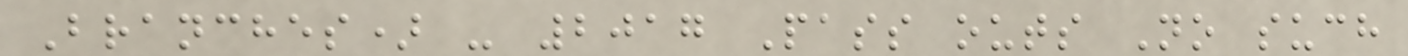Branches) - 2017 Pass outs No such
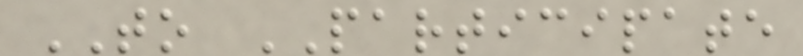TO PARTICIPATE
